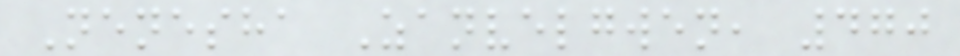Nenesha Zanvelgwen, 470
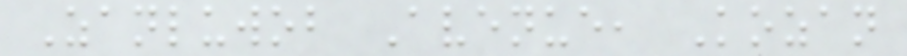Zanluwob Avenue, Kozan
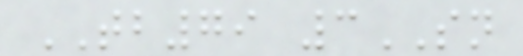TB79 3SN
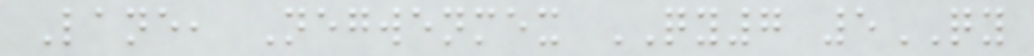Lane, Negwenmex QY7 5QY
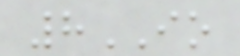8IO
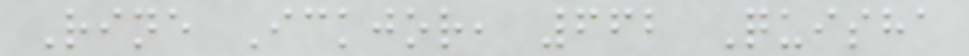Rine Ickjor, 662 Quisha
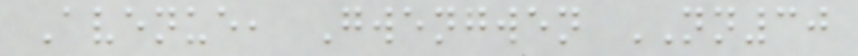Avenue, Gwengwen NN30
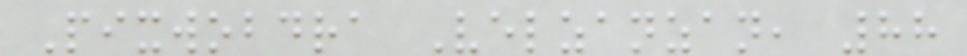Pixwobdra Velzanzan, 88
